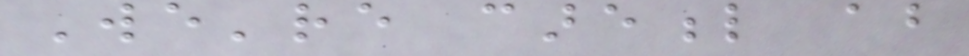We're careful about
